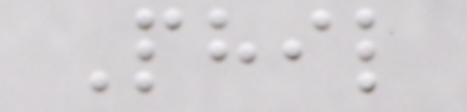Phil
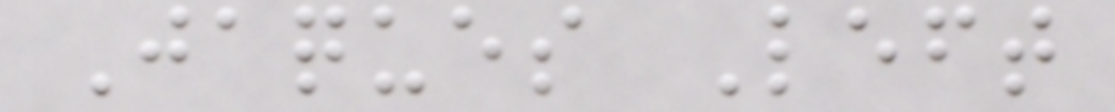Jaques Left
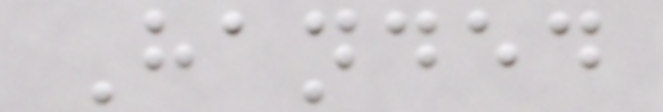Handed
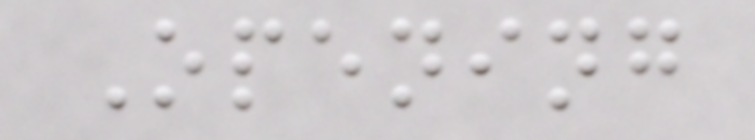Opening
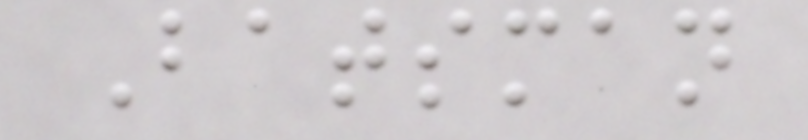Batsman
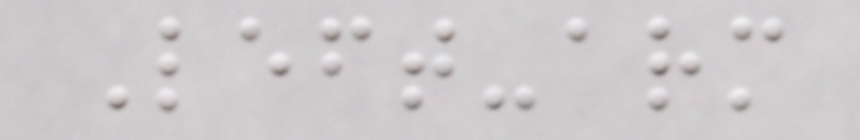Left-arm
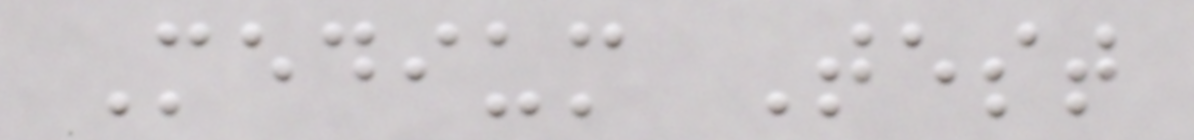Medium Test
